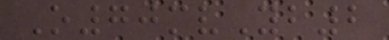O70mvYb2
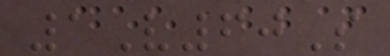1V60S
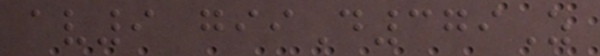av9 giiD379Z
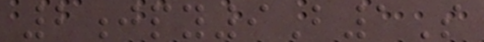2jpy9B1S
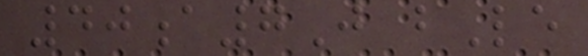40a7J bLe
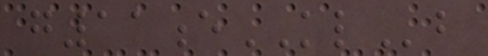g11eKLb
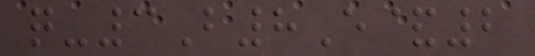q-3B8E&2
